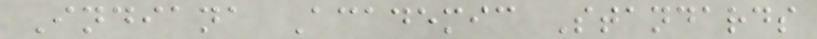Indiana Academic Standards
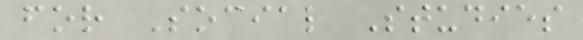for Social Studies
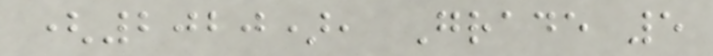(2020), Grade 5
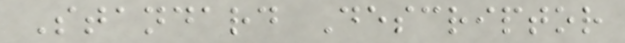Standard Descriptor
